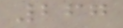267
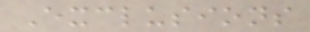Exclusions
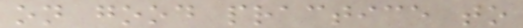on good practice to
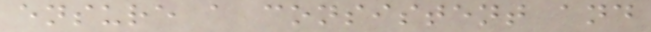ensure a consistent and
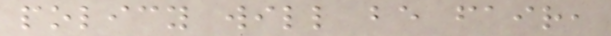policy will be fair,
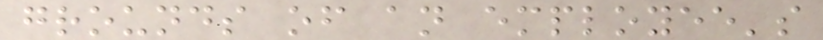grounds of an employee's
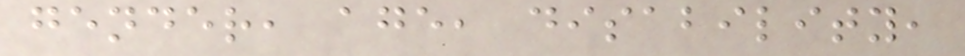gender, age, disability,
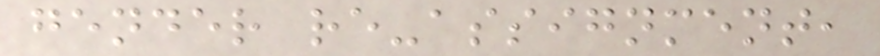gender re-assignment,
